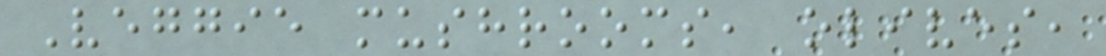Veggie mushrooms, olives,
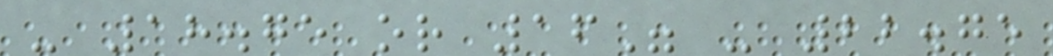- 18.75 or 16" - 22.75
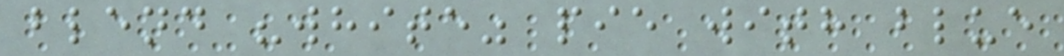blend "white" pie with blue
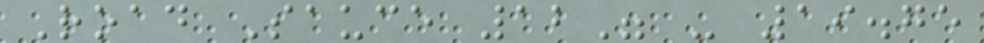Road Sauce 12" - 19.75
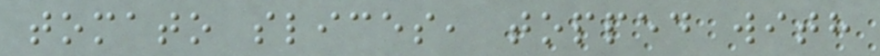tomato slices, topped with
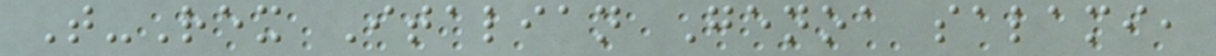T-Rex Italian Genoa salami,
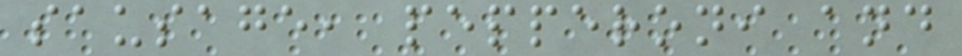sausage, pepperoni and
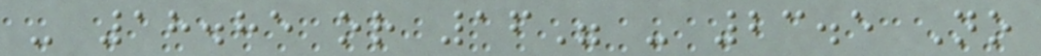- 18.85 or 16" - 23.5 No
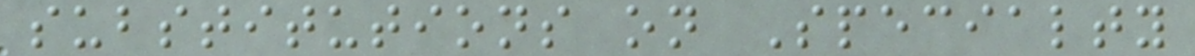substitutions on Specialty
